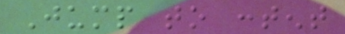Jump to content
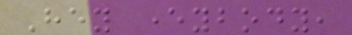Hey everybody,
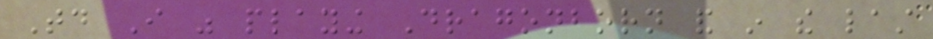Today I was playing Dragonborn and in the last
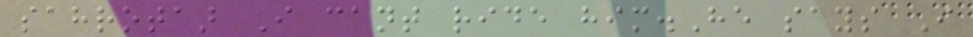sahrotaar I cant ride him.He says I
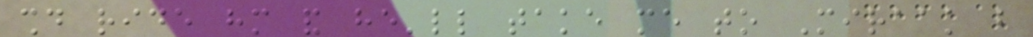should ride him and he'll take me to Miraak but
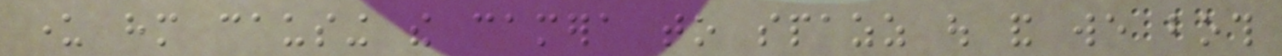under him causing the camera to spazz out and we both
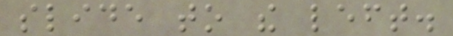slide to the left.
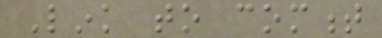Link to comment
